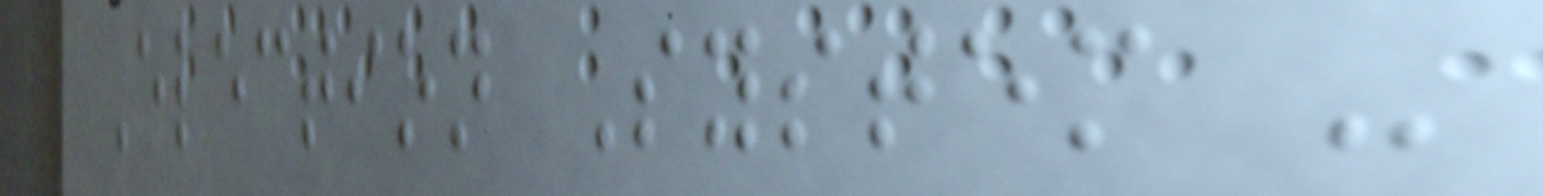Election System -
